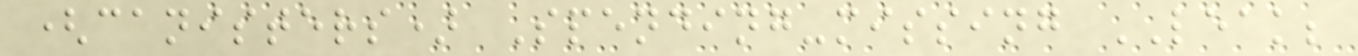(canisters) Spending-missing LEAK;
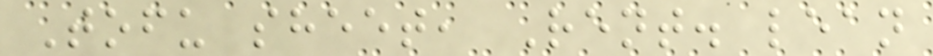Tofu sheet, Rent. lean
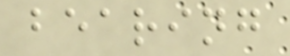bearing
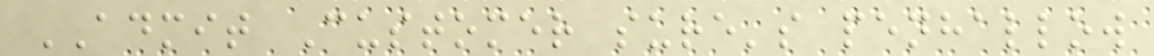ADMIT Customer sure's penhallow
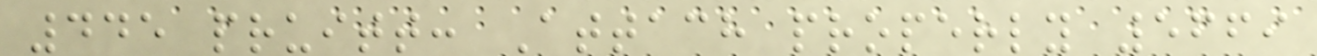445 pruitt: Attach properly 5669
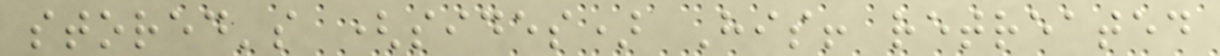stored's (sides) His! retreated
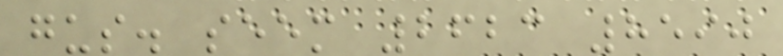gus. seem 2623 8590
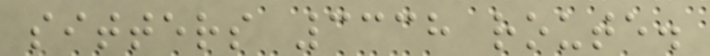sitters 3338 route.
